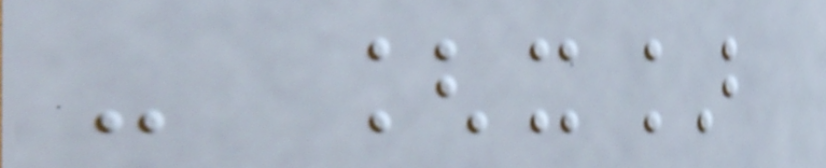- [x]
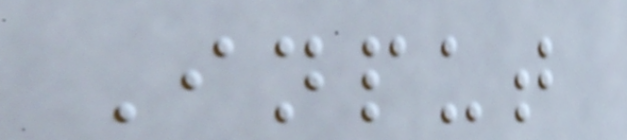Input
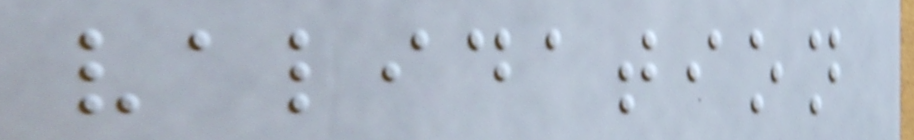validation
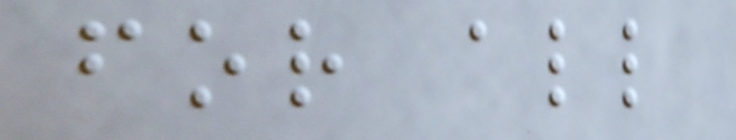for all
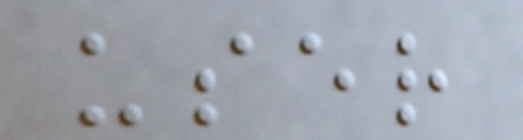user
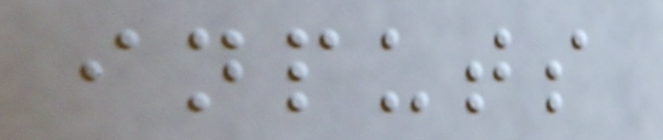inputs
